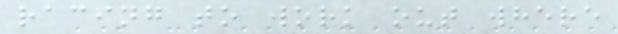racing to work out where
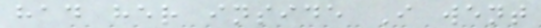had her inside I went
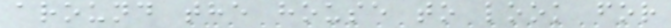around the house to look for
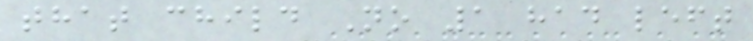that child No 1 had left
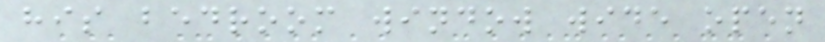his bedroom window wide open
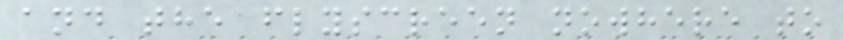and the flyscreen nowhere to
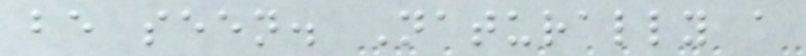be seen. Naturally a
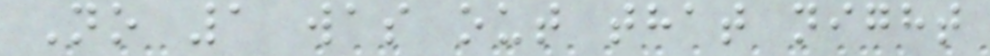No 1 was out that night
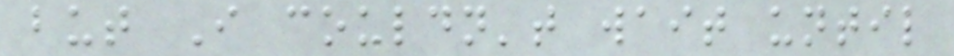but I couldn't wait until
